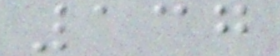137
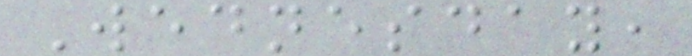Wednesday,
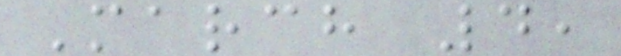March 4,
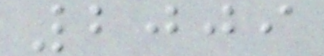2009
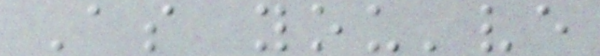As you've
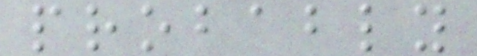probably
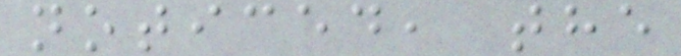noticed, the
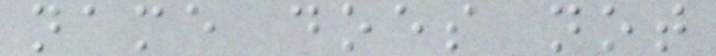name does not
